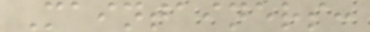Maintainers:
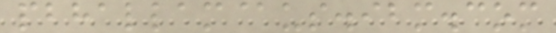pbhallam@us.ibm.com
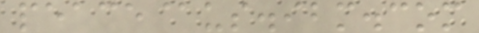peace@us.ibm.com
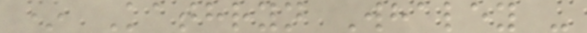* Kathryn Whaley -
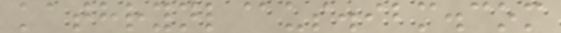kathrynl@us.ibm.com
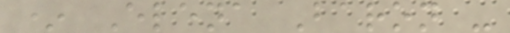* Elena Baron -
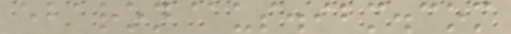ebaron@us.ibm.com
